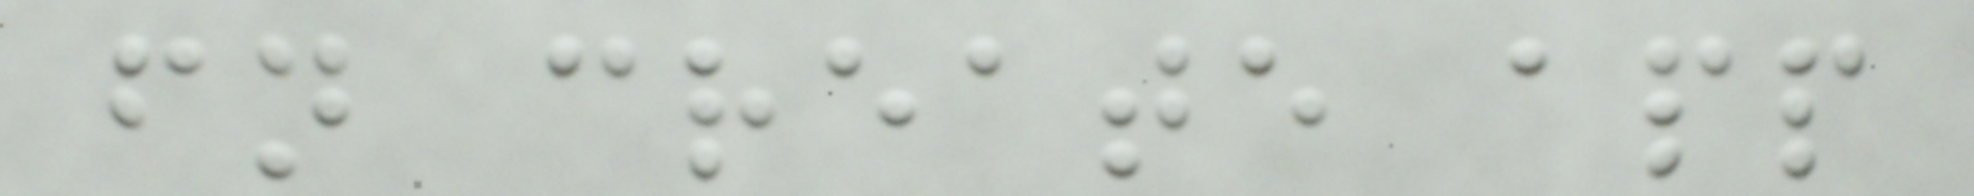fn create app
